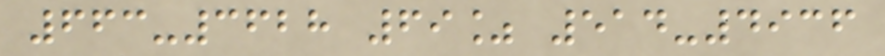663-3628 69% 514-4936
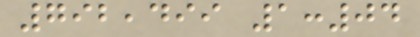792,499 1:04
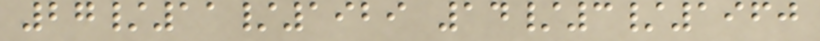27/11/1929 14/3/1960
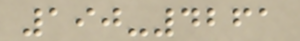190-4261
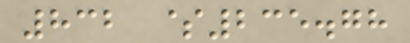832 $235.78
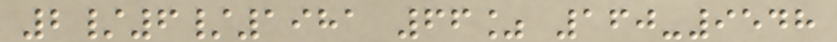2/6/1981 66% 160-9548
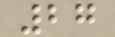27
